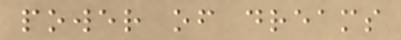power of dreams
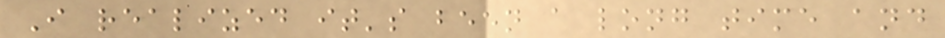I realized it's been a long time and
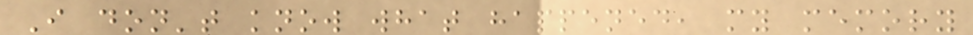I don't know what happened, my memory
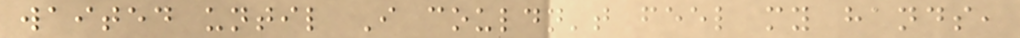waited until I couldn't feel my hands,
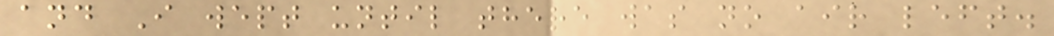and I wept until there was no air left.
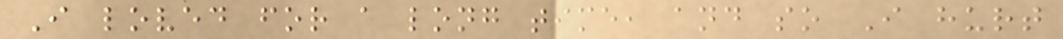I loved for a long time, and so I hurt
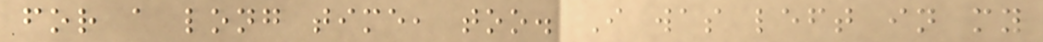for a long time, too. I was left in my
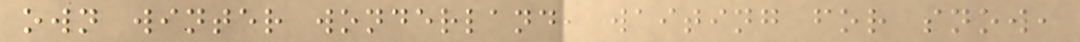own winter wonderland, waiting for snow,
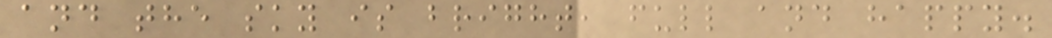and the sky is bright, full and happy.
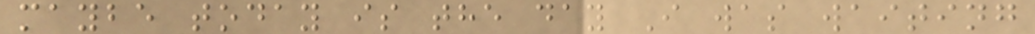maybe today is the day I was waiting
